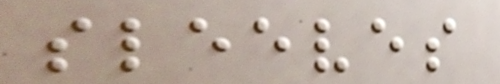sleeves
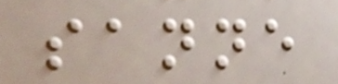sanne
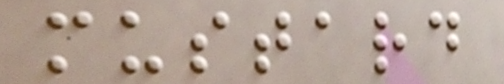mustard
